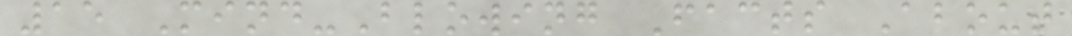15 Mind-Blowing Facts About
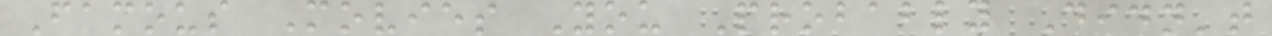Famous Movies You Probably Didn't
